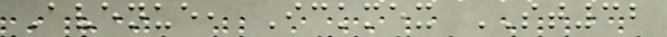Avenue, Ickmex ST32
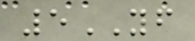5YF
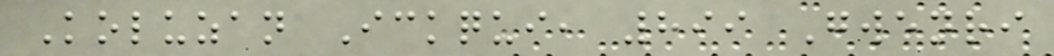Koluzan Ickqui, 899 Gwenri
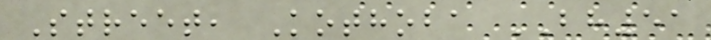Street, Kothoba BH51
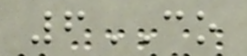6CO
